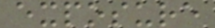exposure
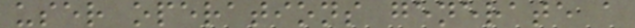user operations generate a
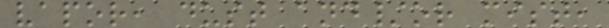vapor, dust and/or mist,
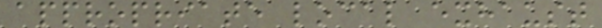appropriate local exhaust
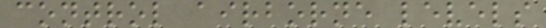control airborne levels
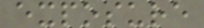exposure
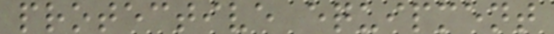protective equipment
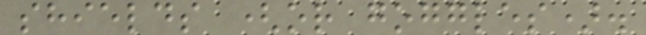shields (or goggles).
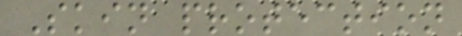Skin protection
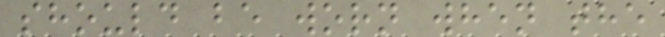should be worn when the
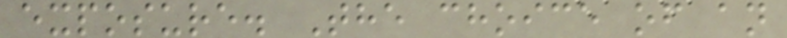exposure. The choice of an
